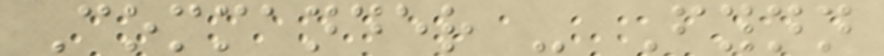Commander - Fynn
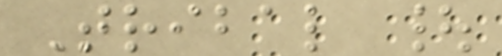Tribal |
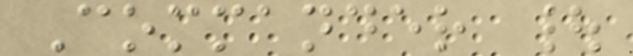Commander |
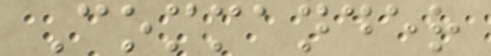Commander
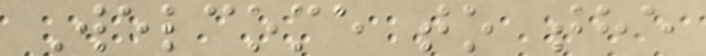Welcome to the
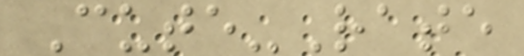Cute-Rate
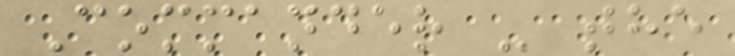Commander - the
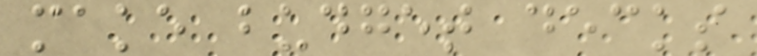make budget decks
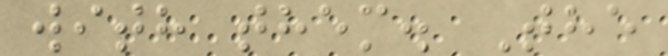with them. The
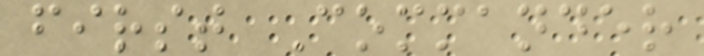first Commander
